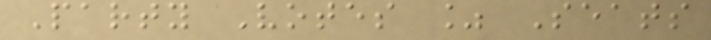Party Votes % Seats
